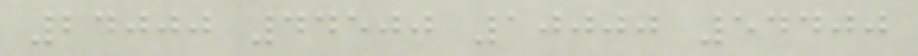24000 44500 10000 54400
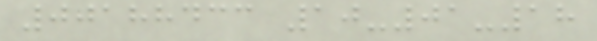00188433 10-01-18
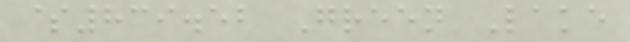$839.52 Green Lake
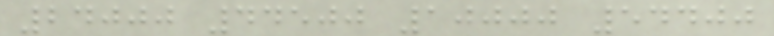24000 44500 10000 54400
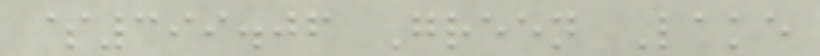$399.06 Green Lake
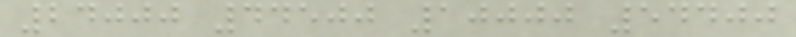24000 44500 10000 54400
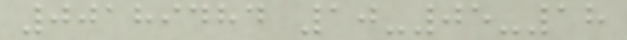00189484 10-05-18
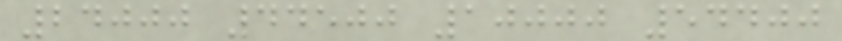24000 44500 10000 54400
